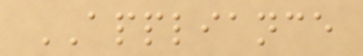APPLIANCE
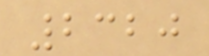2320
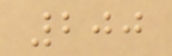200
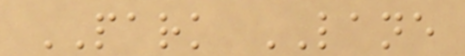PARK LANE
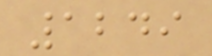1249
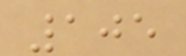105
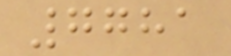7781
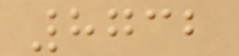8732
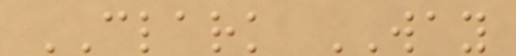CLARK WAY
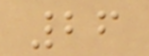26
